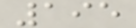195
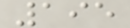195
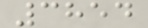3854
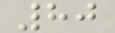80
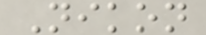Nikon
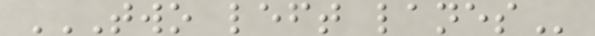TWO LEFT LANES
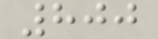800
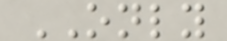ONLY
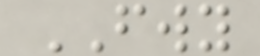FWY
